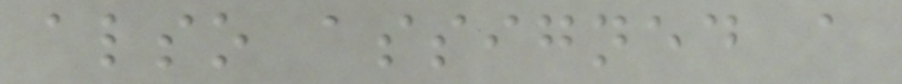also assigned a
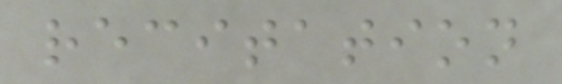recitation
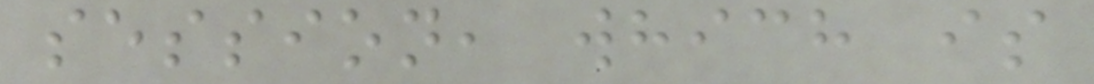session, which is
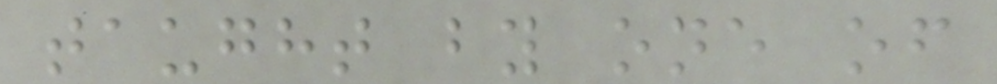taught by one of
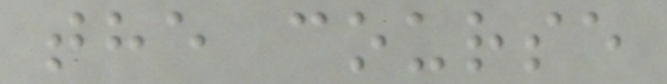the course
